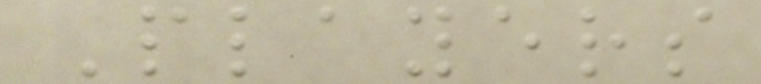Players
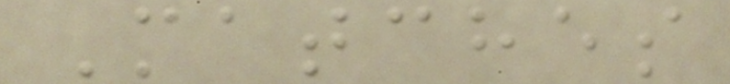Matches
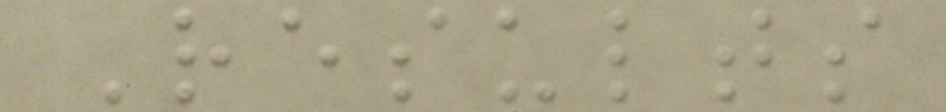Results
